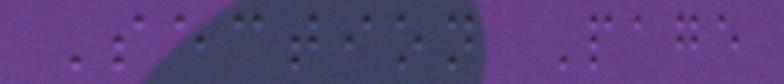Section Page
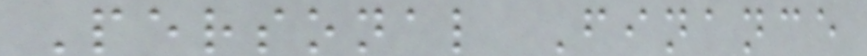Personal Finance
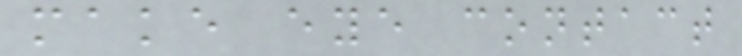make eye contact
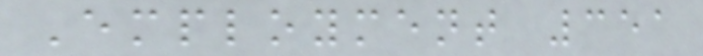Employment 351
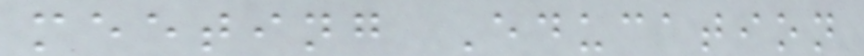meeting Education
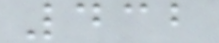432
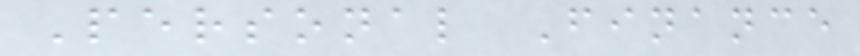Personal Finance
